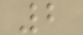2
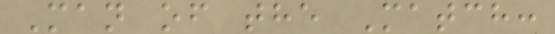Man of the Match:
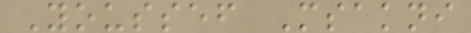Youssef Msakni
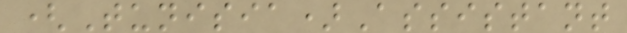(Tunisia)Assistant
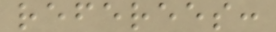referees:
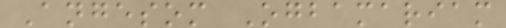Angesom Ogbamariam
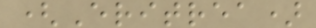(Eritrea)
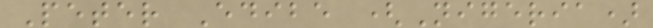Peter Edibe (Nigeria)
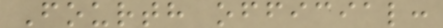Fourth official:
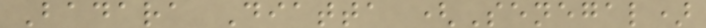Badara Diatta (Senegal)
